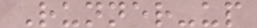Runner-up
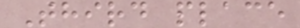Third place
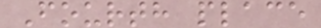Fourth place
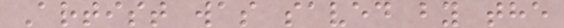Artist was saved by the
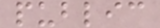public
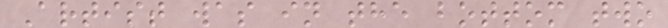Artist was in the bottom two
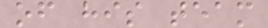of his team
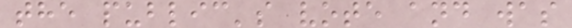the public's vote and was
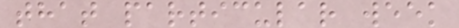that particular week
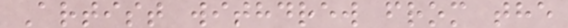Artist withdrew from the
